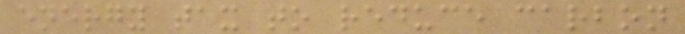energy tax to reduce carbon
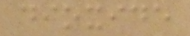dioxide
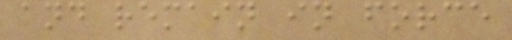and remain in force
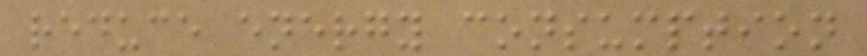reduce energy consumption
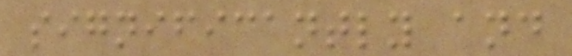significantly and
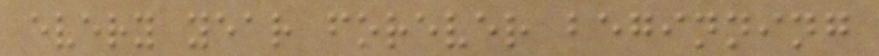every year forever beginning
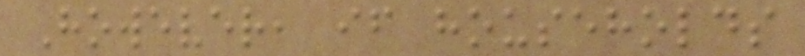However, if households
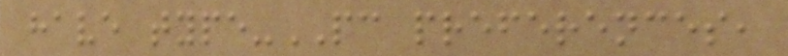have type-PC preferences,
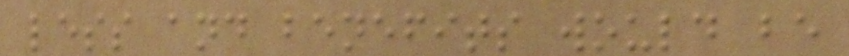less and benefits would be
